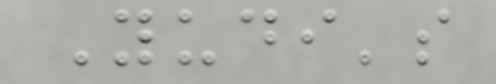Yudi's
